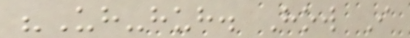"Uh-huh. How I
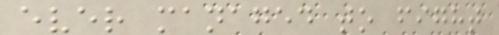ever managed to fight
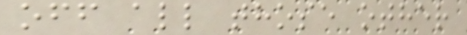off all those other
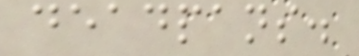deadpans.
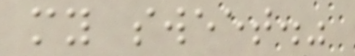my sweet."
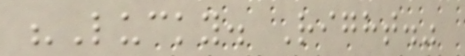"Lucky. Right."
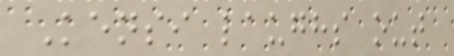Kensi laughs out
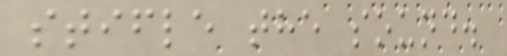stifle the sound.
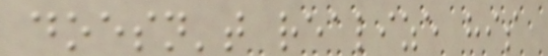doesn't realize his
